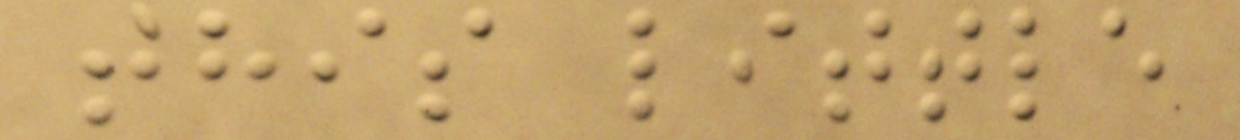this little
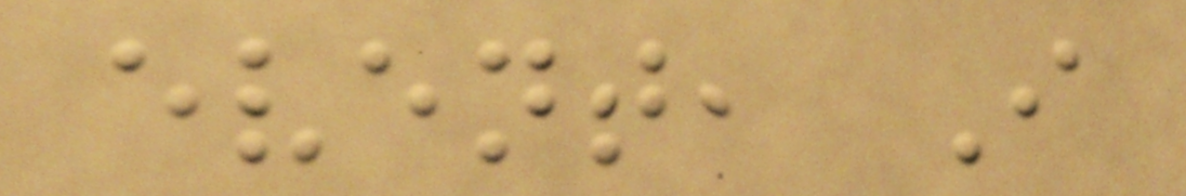event, I
